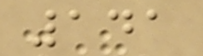141
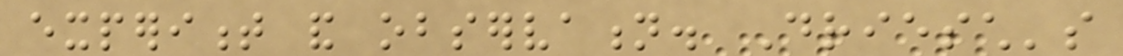experiment and observation. Driesch's
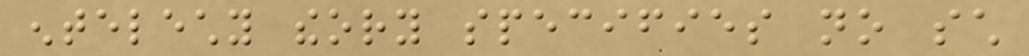entelechy theory specifies no such
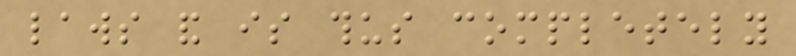laws and is thus completely
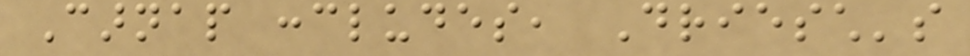Carnap concludes, Driesch's
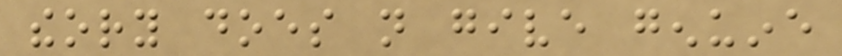theory does not give genuine
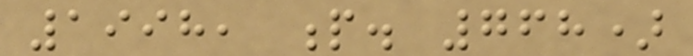1998, p. 768)
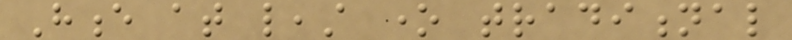Hence at least one traditional
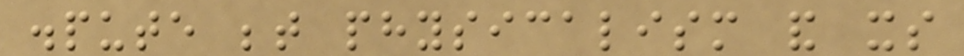dispute between physicalism and its
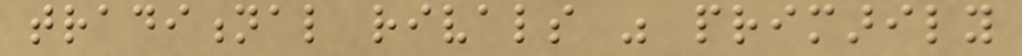traditional rivals was primarily
